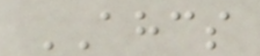AHCS
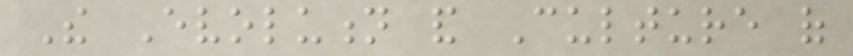The Evolution and Culture of
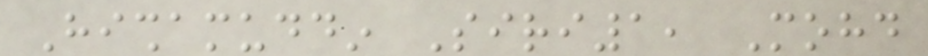Hishamuddin Siri1, Mohd
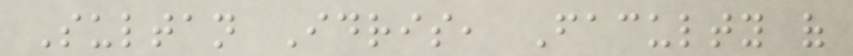Sultan Idris, Faculty of
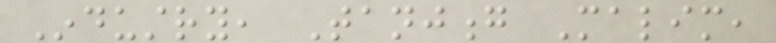Industry, Tanjong Malim,
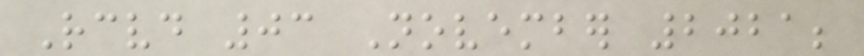Received 03 November 2021;
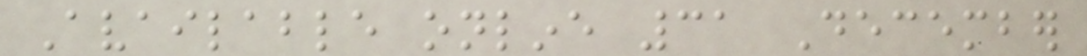Available online 31 December
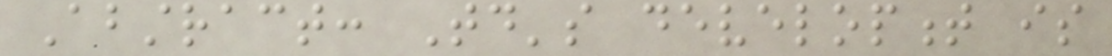Abstract: Today's development is
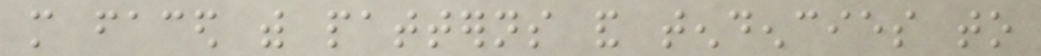more faced with patterns and tendencies to
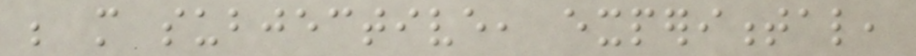be more subjective, experimental,
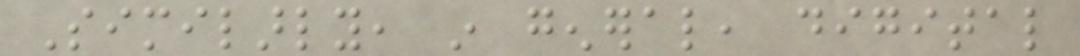Similarly, in general, digital
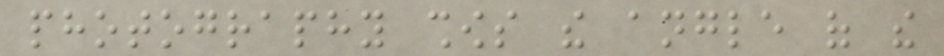photography shows the angle of the
